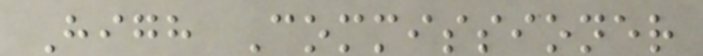High Commissioner
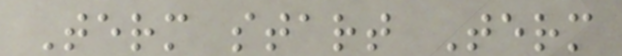Term start Term
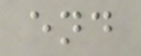end
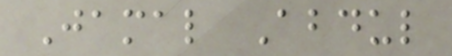Jamal Abdul
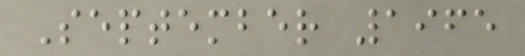September 1965
